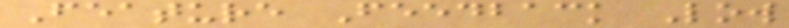Feature Feedback Low
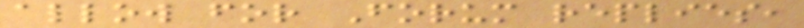allow for Forum replies,
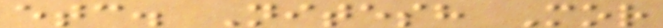etc. Nitesh Mor
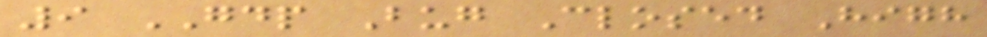9 GDP Bug Closed High
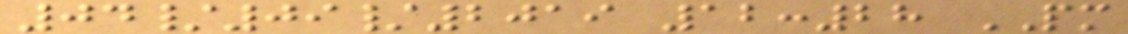04/09/2019 12:28 PM
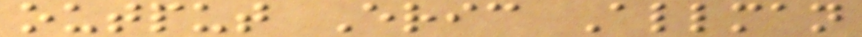output Eric Allman
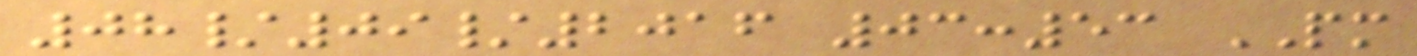08/09/2016 03:53 PM
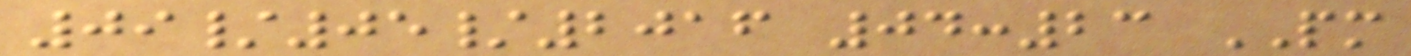09/05/2016 04:23 PM
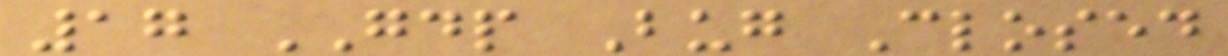17 GDP Bug Closed
